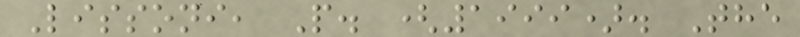Lissoni, P. (1999). The
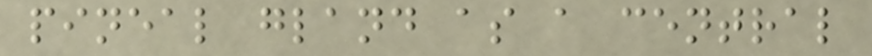pineal gland as a central
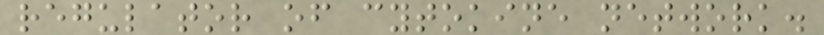regulator of cytokine network.
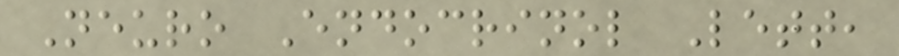Neuro Endocrinol Lett,
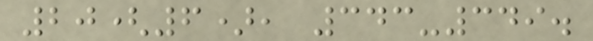20(6), 343-349.
